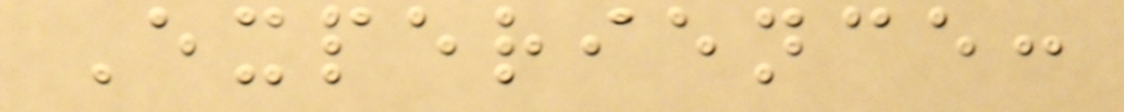Experience:
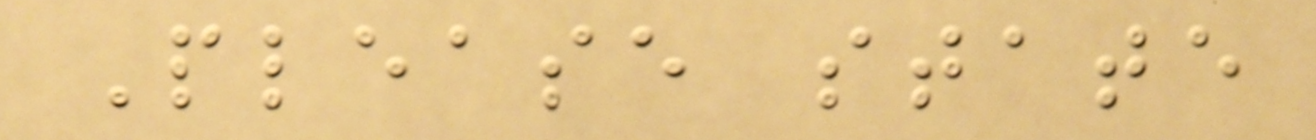Please state
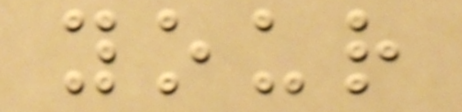your
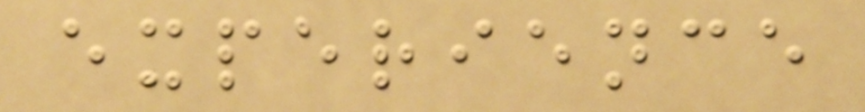experience
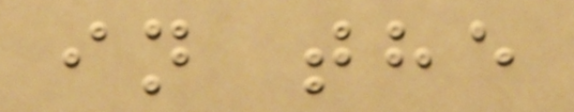in the
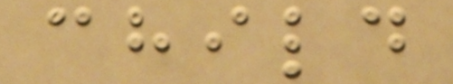child
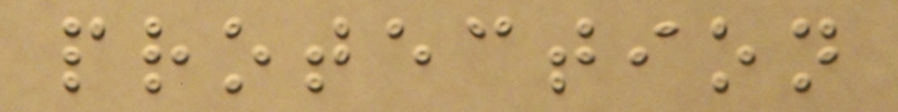protection
